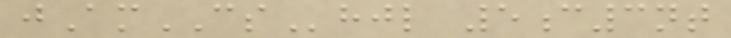jAmCShjl 5c3nt
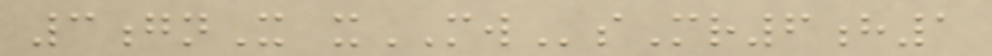3gnX xMWsMr6h1
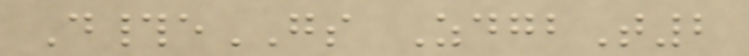D#eGS ZdgbT2
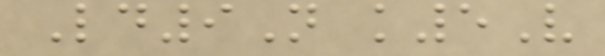Ld9N k5V
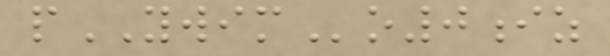pYWIMo0iz
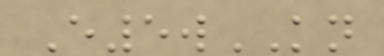E5wKN
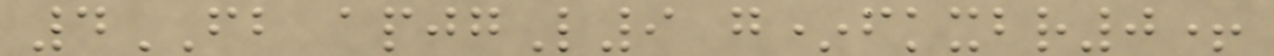4FB apjgL9 g*fkxbr0+
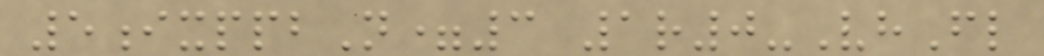5ixppbN=3 1r0-VhFl
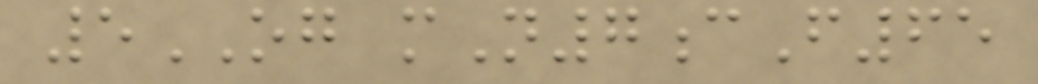5OG mN7cF65
